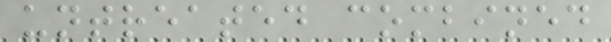untreated combined
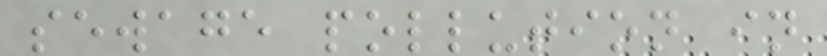sewage pollution in
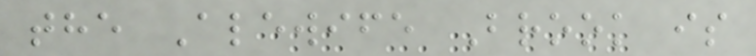the Alewife Brook is
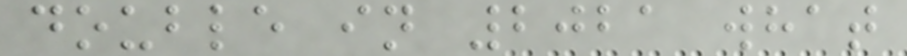double in 2021 what
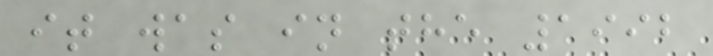it was in the 1992
